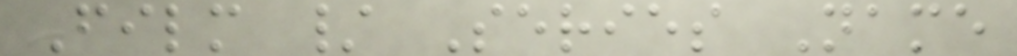Film / Series Name
